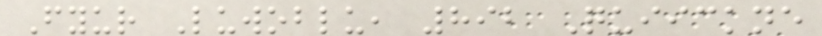Fyur Luwoblu, 892 Quiickne
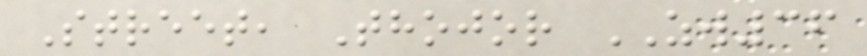Street, Thojor ZW36
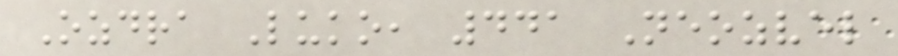Ozdra Luko, 441 Neozvel
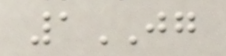1JG
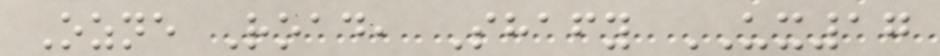Ozne Road, Shafy UX17
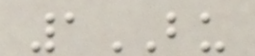1BU
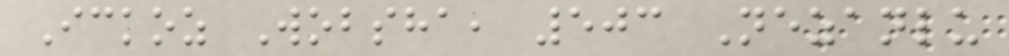Ickoz Wobsha, 503 Nezanlu
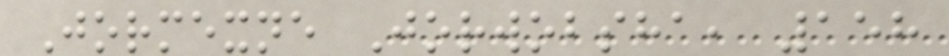Jormexne Jorwobsha, 158
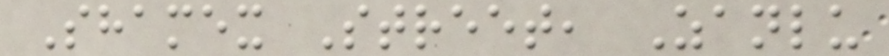Shamex Street, Zanlu
